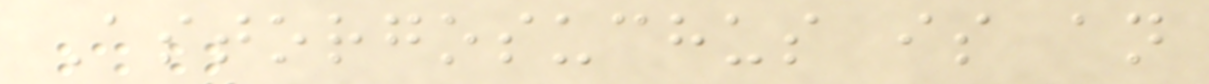Astorgosuchus is an
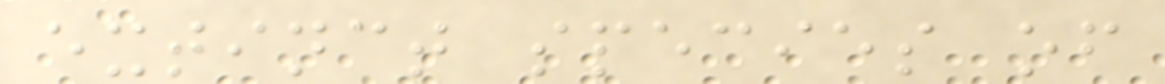extinct species of
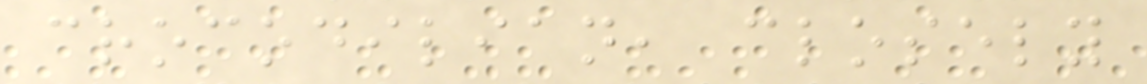crocodilian, closely
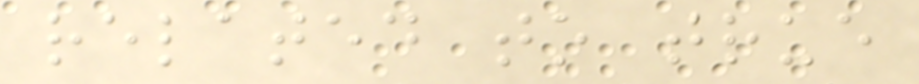related to true
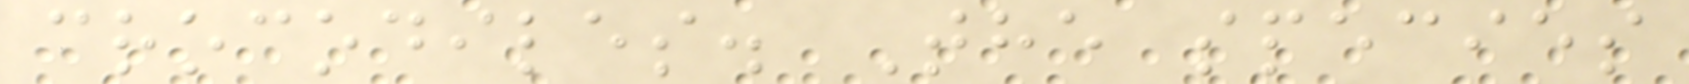crocodiles. The species
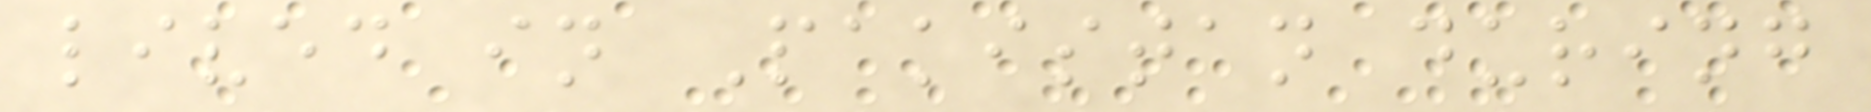lived in Pakistan during
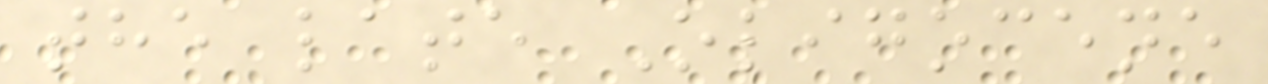the late Oligocene
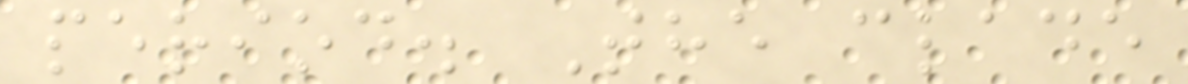period. The clade
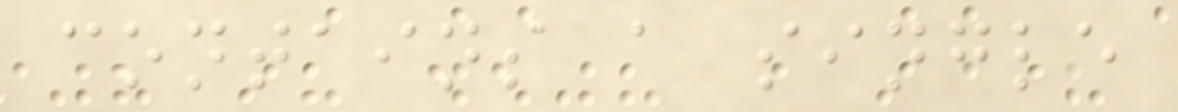contains a single
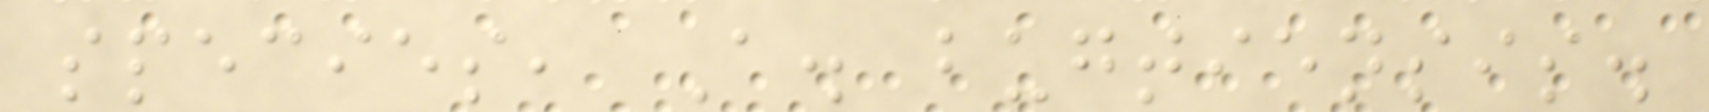species, A. bugtiensis.
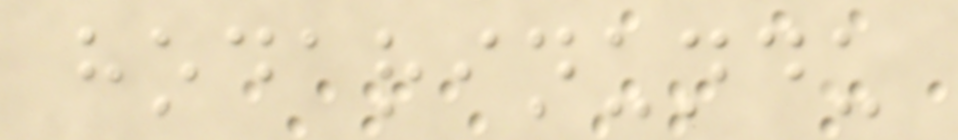hodarinundu
